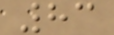83
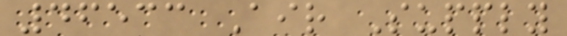46533 Air Supply
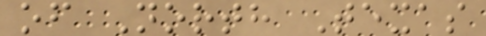of North Texas
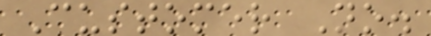Customer No.
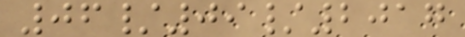06/09/2017
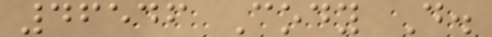46546 Cody D.
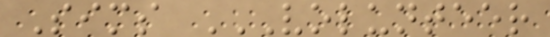Sims VOLUNTEER
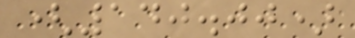(140.00)
